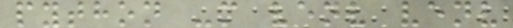python -m venv venv
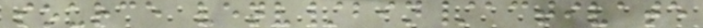source venv/bin/activate
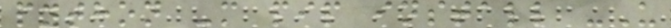python -m pip install -U
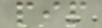pip
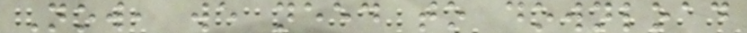Now, we need to download
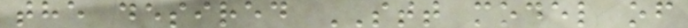the desired STT model of
